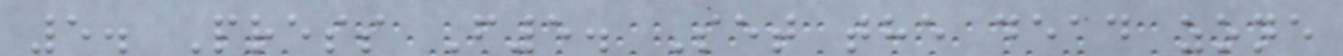5. Press F5. Set the dead zone
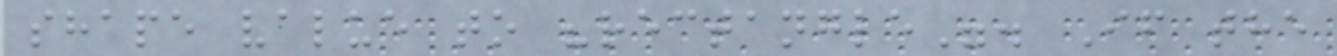shape value to "rectangle". If the
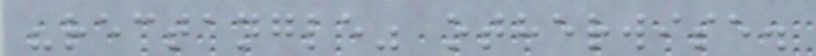"rectangle" otherwise.
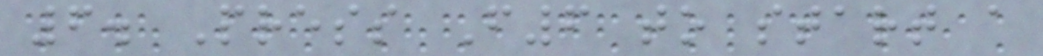6. Press F6 to start a
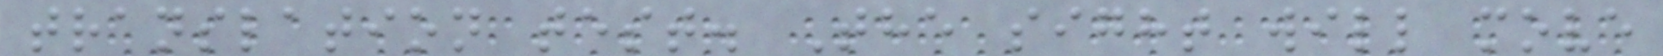translation test. The sight will move
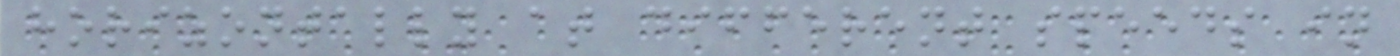horizontally at different speeds in
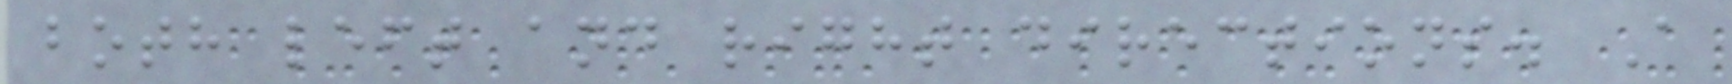both left and right directions. A
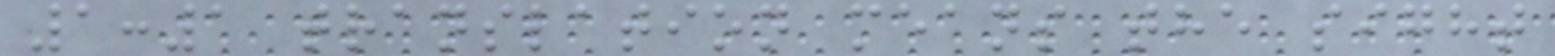1:1 translation means the sight
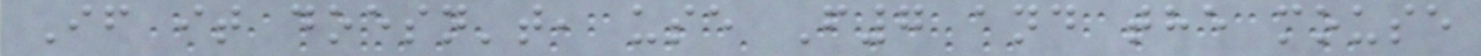If it doesn't, use F7 and the mouse
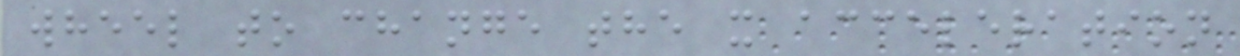wheel to change the x acceleration
